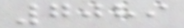7089
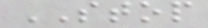STOP
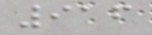916
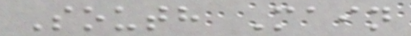South Main
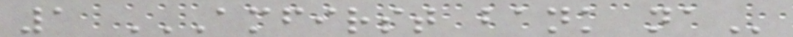1 AMFIRST BANK NA
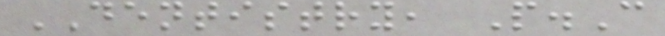DENTISTRY, P.C
